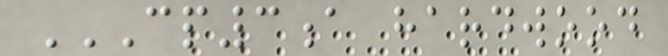CP3A HARDWOOD
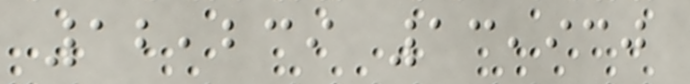12,239 13,930
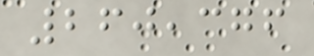260,376
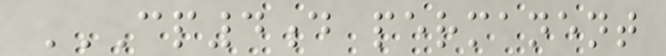CP4D PERMANENT
